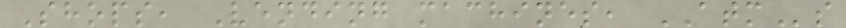Shops, Vending machines, ATMs
